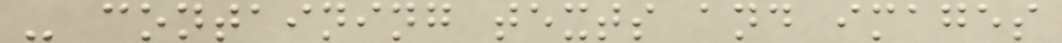- containing texts and images
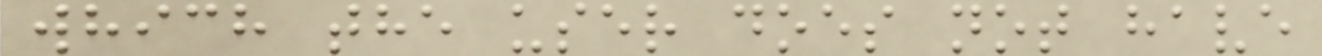which the user does not have
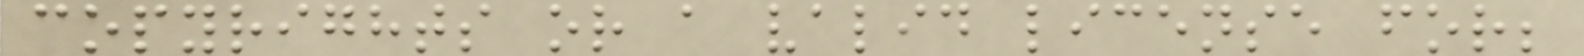copyrights or a valid license for;
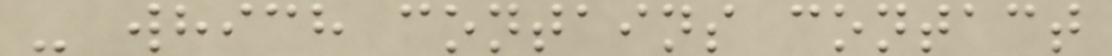- which contains contact
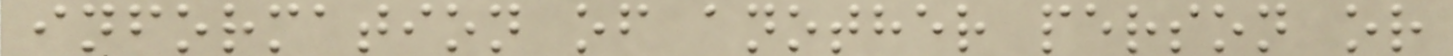information of another person or
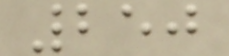250
